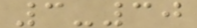3-30
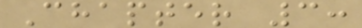Chapter 3:
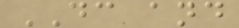DC and
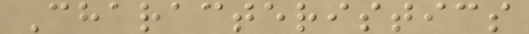Characteristics
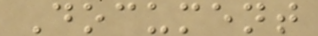Document
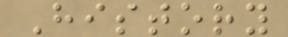History
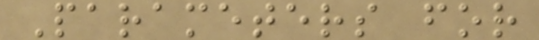Parameters for
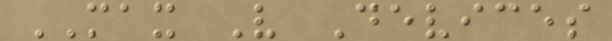MAX V Devices
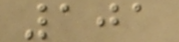101
